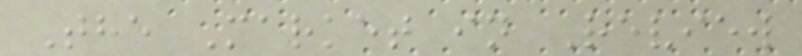The Market in Review
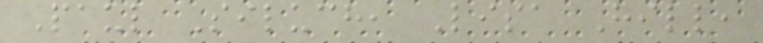Paul Siluch, Lisa Hill,
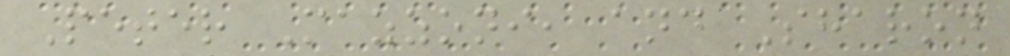Peter Mazzoni, and Sharon
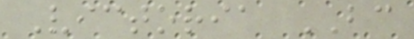Victoria BC
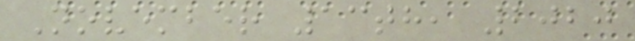November 13th, 2020
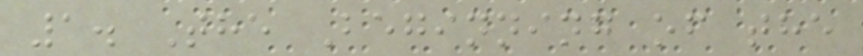1. The Beginning of the
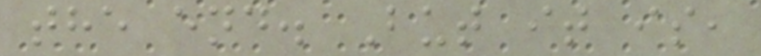the end. But it is,
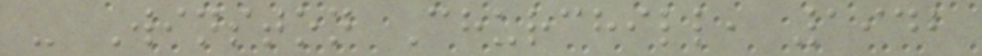- Winston Churchill, 1942
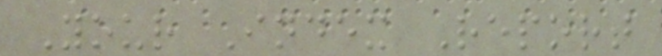Your Index Report
